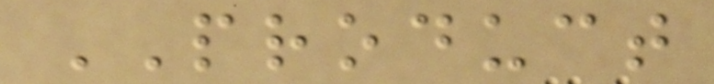PRODUCT
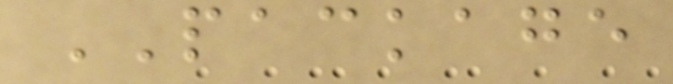PACKAGE
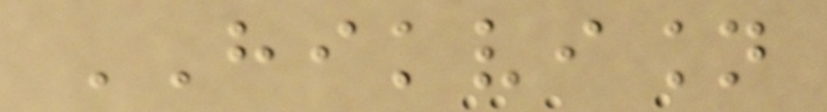HIKVISION
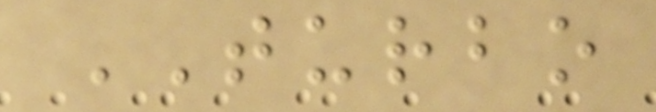TURBO
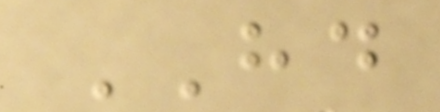HD
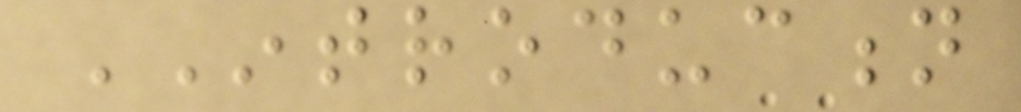INTRODUCTION
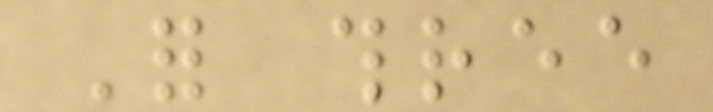For three
